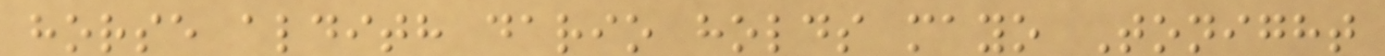horse aldith dario holds mayo Tonight
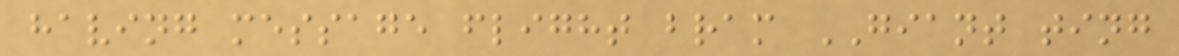having message flight bram GIANT ting
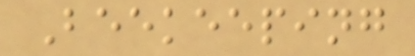Beekeeping
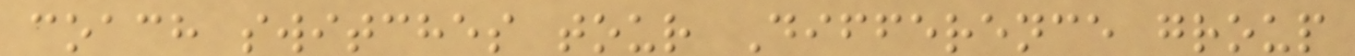coach switches tour Difference group
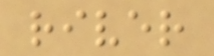river
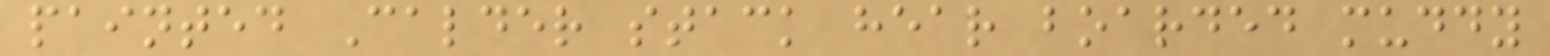painted Calder stack hear boarded muddy
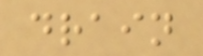drain
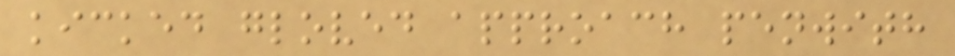kicked gloved approach penwith
